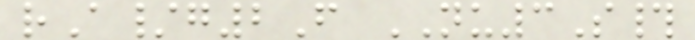rA/g2F NU3S#
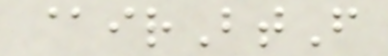@irBtF
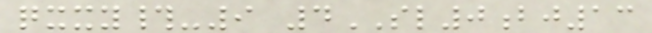qxxy#-9 4SL0bj13
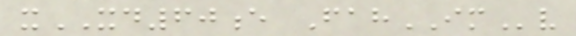xXD60e FahIMv
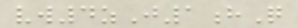vw4zJ1hQ
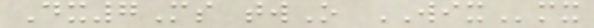Dx7Ms twO WIXmx
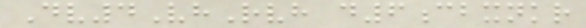Dv4VhRvh d6cbxnkr
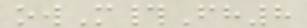owM#Fh8
